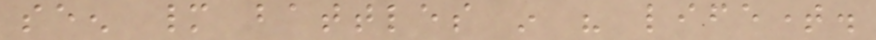seen many battles in his lifetime.
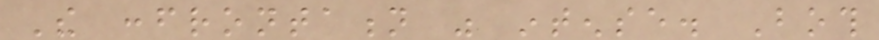The confrontation was intense. Both
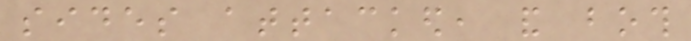sides attacked, and both
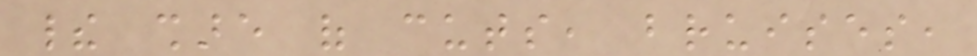their share of cuts, bruises,
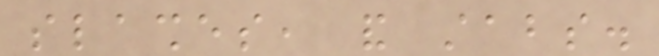slashes, and stabs.
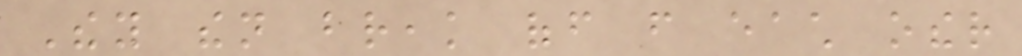They then break off from each other
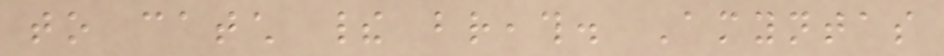to catch their breath. Amyntas
